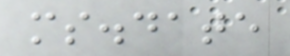ms.date
